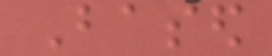Based
